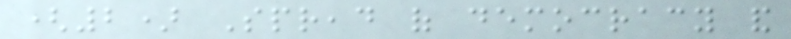(2) Spread of democracy and
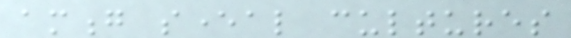among several cultures
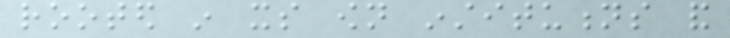rooted in its own institutions and
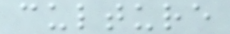culture
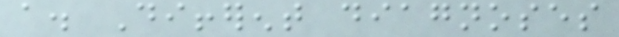a. Different diagnoses
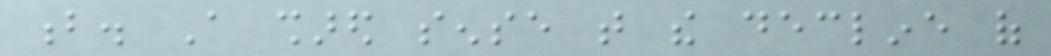b. A shared sense that the decline of
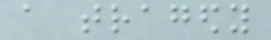a tragedy
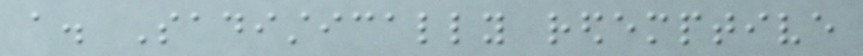a. Sadistically redemptive
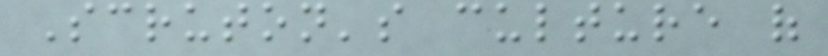Scruton's culture of
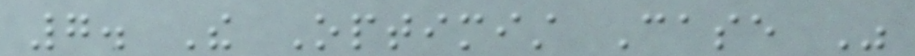7. The Optimist Case Was
